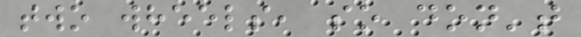two wheels, so don't
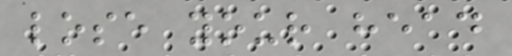lose your head
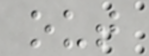out
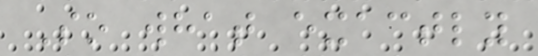So what exactly
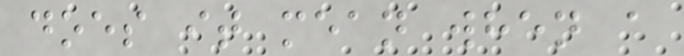does it mean when a
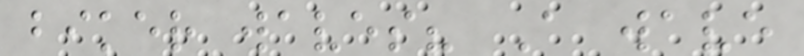biker waves? A wave
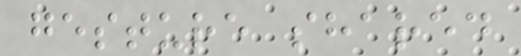gesture shared
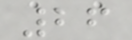26
